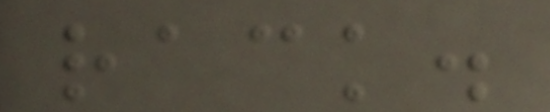rack.
